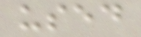used
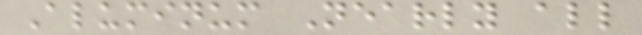Aluminum Nearly all
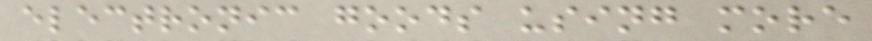electronic goods using more
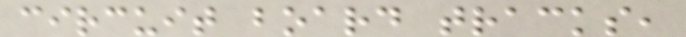circuit board tracks,
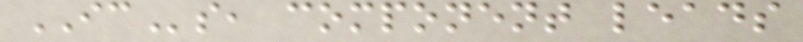ICs, component leads
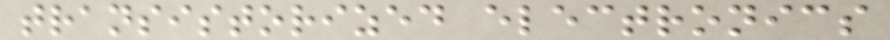transistorized electronics
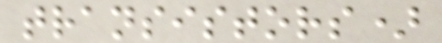transistors)
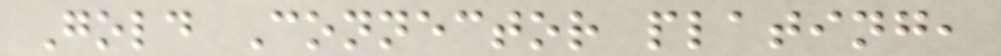Gold Connector plating,
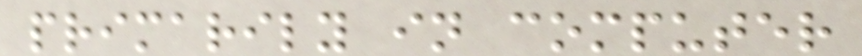primarily in computer
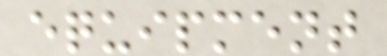equipment
